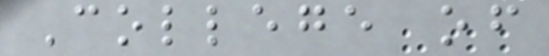College of
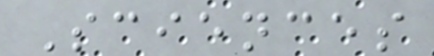Sciences
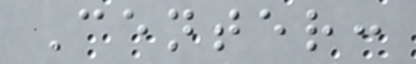Center:
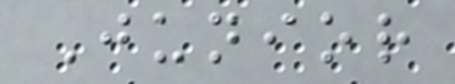Junior
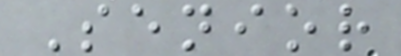Senior
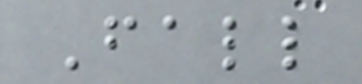Fall
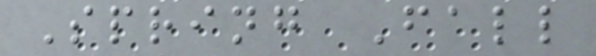Spring Fall
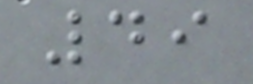49
